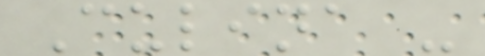Culina -
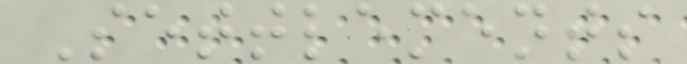Settlements
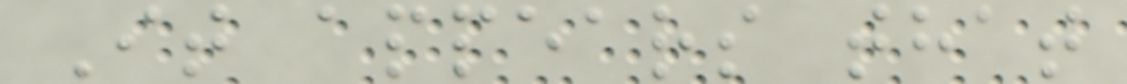It appears that
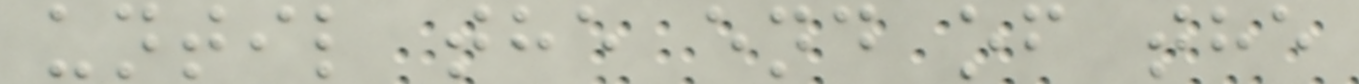until the end of the
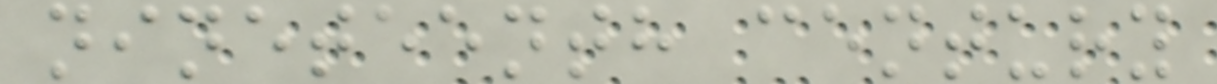nineteenth century
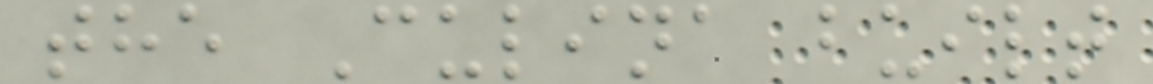the Culina built
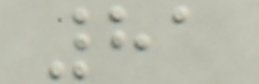81
